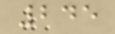245
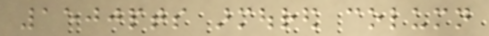1500pts armoured column
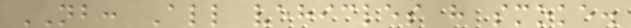NB: All vehicles have smoke.
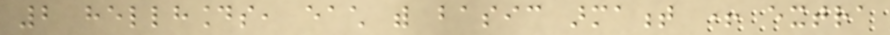2 hellhounds, each with basic armament + extra
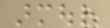armour
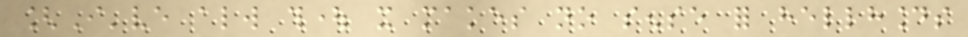[I've always thought it makes no sense for hellhounds
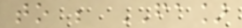to be FA]
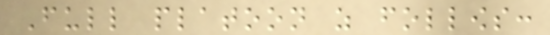Full platoon as follows:
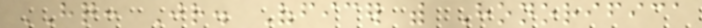HQ: Jr. Officer with Honorifica
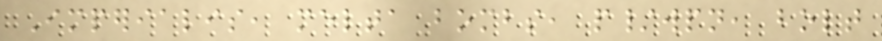Imperialis, melta bombs, p/wpn, bolt
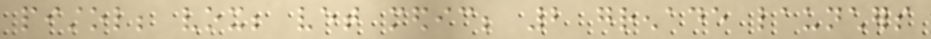pistol; vox; vet medic; 2 grenade launchers
